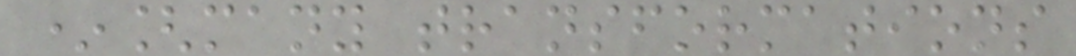*[many transformations
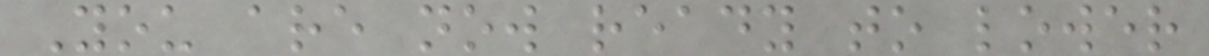You are now ready to lower
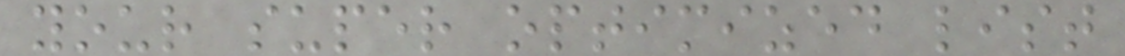your super optimized list
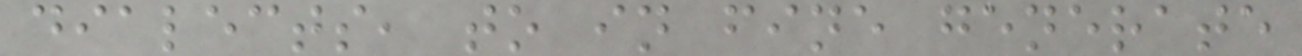dialects, to in fine generate
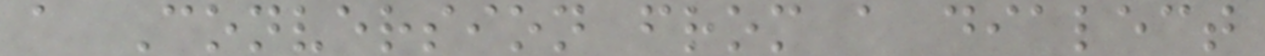a Conversion from a dialect
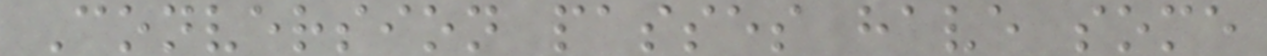Conversion passes have some
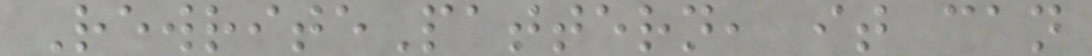RewritePattern, it can
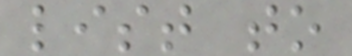list to
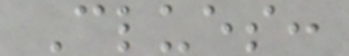Clues:
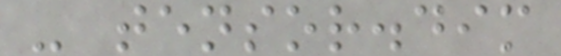- tensor.dim
